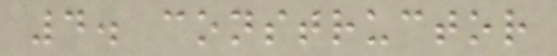4. constructor
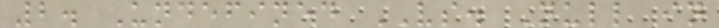2. Undefined VS. Null in
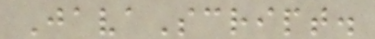JavaScript.
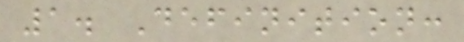1. Definition:
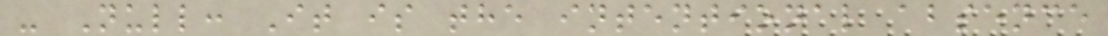- Null: It is the intentional absence
